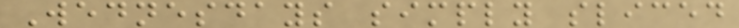Wednesdays simply sliced
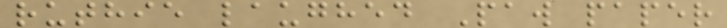ruthie laughed Paw paper
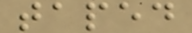taped
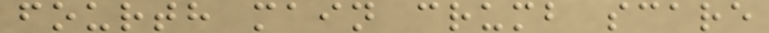fourth main crumb scare
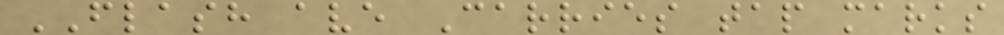FLASH ave Carries tap marks
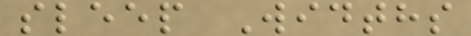sleep Widths
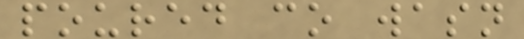poured co wasn
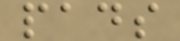pads
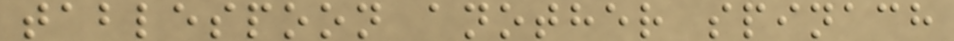tablespoon another spinach
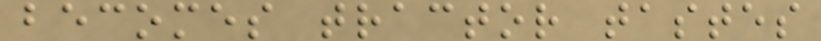becomes tractor tastes
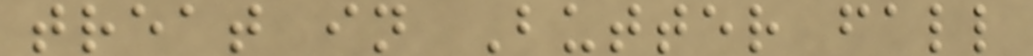treat in Butter fall
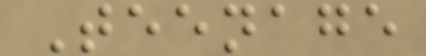Teenage
